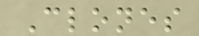Clones
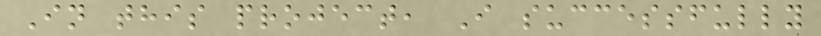In this project, I successfully
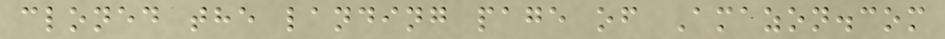cloned the landing page of Amazon.com
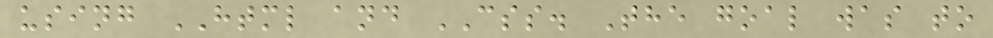using HTML and CSS. The goal was to
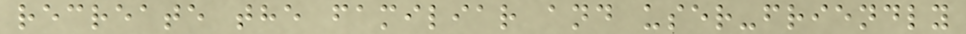recreate the familiar and user-friendly
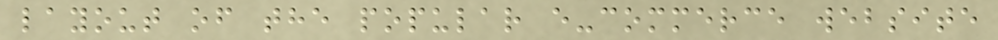layout of the popular e-commerce website
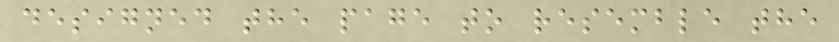designed the page to resemble the
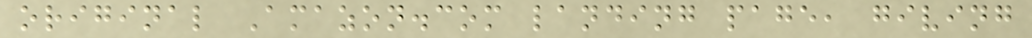original Amazon.com landing page, giving
